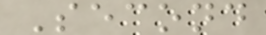Second
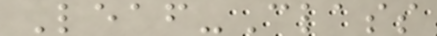Leaf-Class
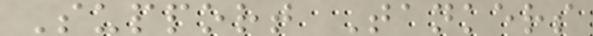Support Tankers
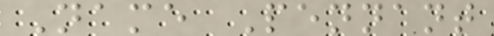Name Pennant
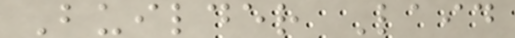Builder Laid
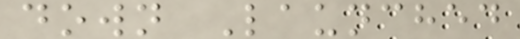down Launched
